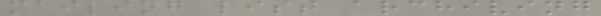mailing list archiving
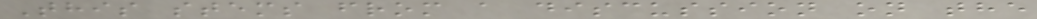This stems from a discussion on the
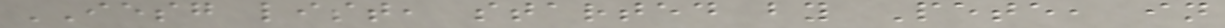IESG list, started by Pete, in
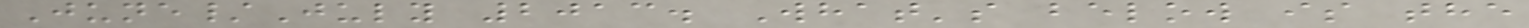June/July 2013. What's below is the
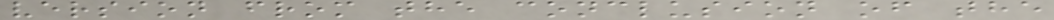version from the conclusion of the
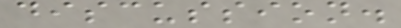discussion.
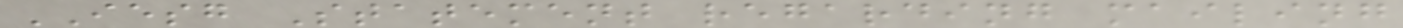IESG Statement regarding mailing
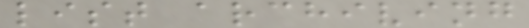list archiving
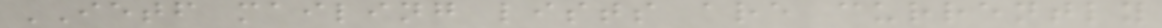IETF mailing lists are currently
